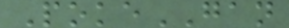PokeGAN
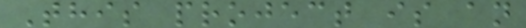This project is an
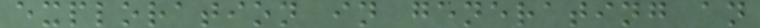exploration in generating an
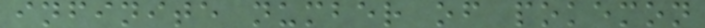infinite number of pokemon
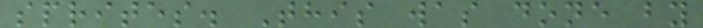sprites. This was done by
